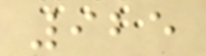925
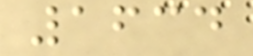1634
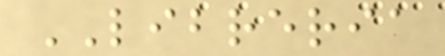LIBRERIA
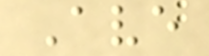Ave
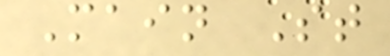Main St
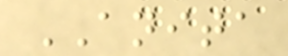ANITA
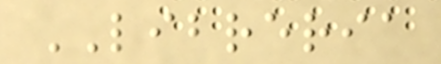LIBRERIA
